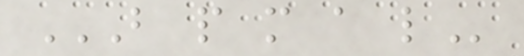B P M A L
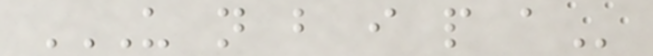U N B I P A
